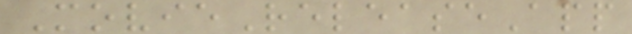MovieReleaseApp
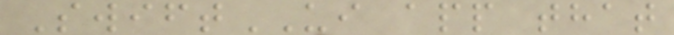SwiftUI app that
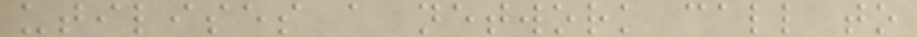utilises a network call to
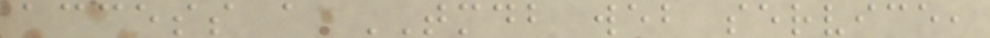access a TMDB web service,
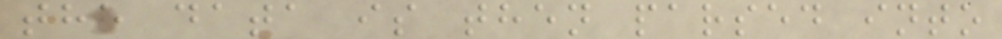the data is then parsed into
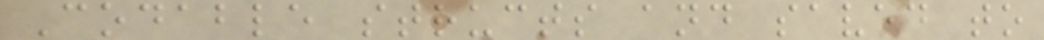Codable structs and saved to
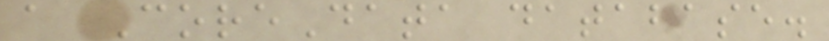a CoreData database.
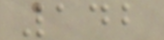142
